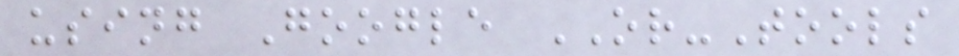using Google OR-Tools
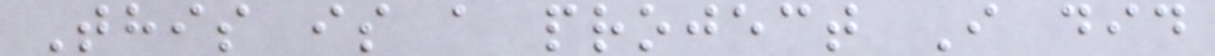This is a project I did
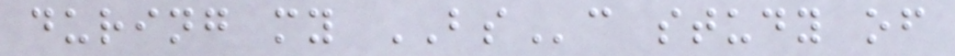during my BSc study of
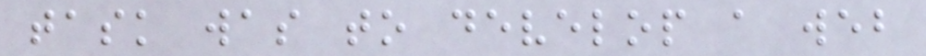task was to develop a web
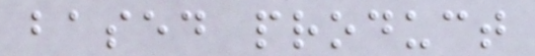based product
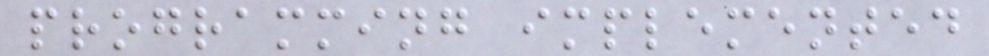programming implemented
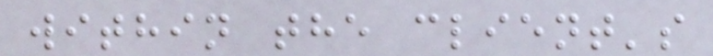within the client's
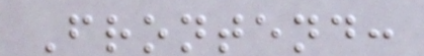Frontend:
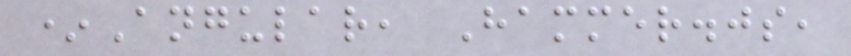*Angular, Hammer.js,
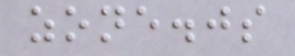zone.js
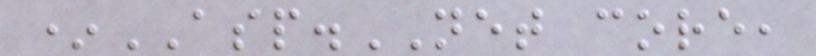*ASP.NET core,
